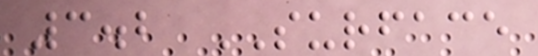3.2 SURFACE
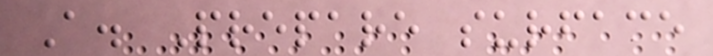A. Prepare surface
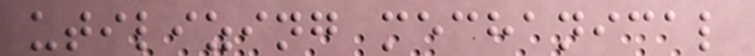utilizing mechanical
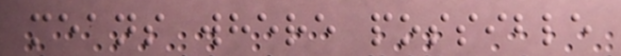means where possible
